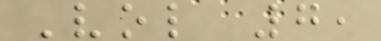Vol 7,
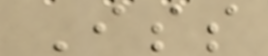Iss
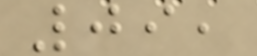09,
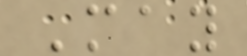May
